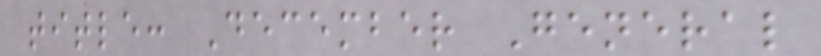title: December General
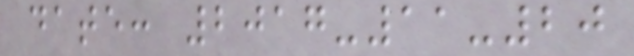date: 2017-11-20
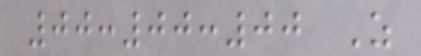00:00:00 Z
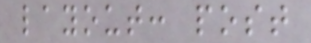layout: post
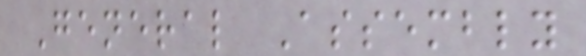General Assembly
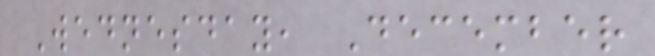Wednesday, December
